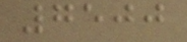7500
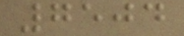7504
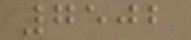7502
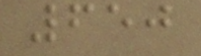650
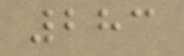283
